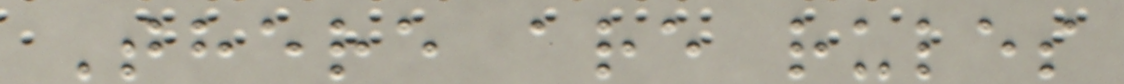There are rules
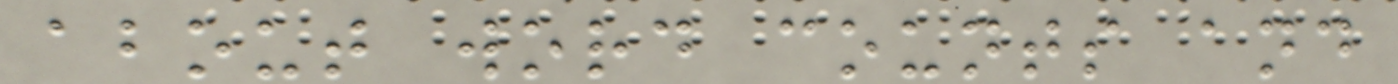about word counts and
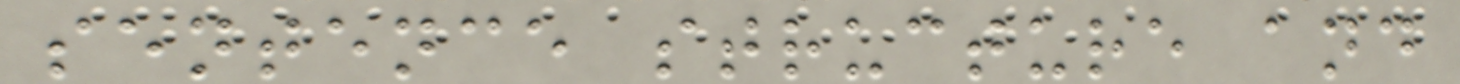sentence structure and
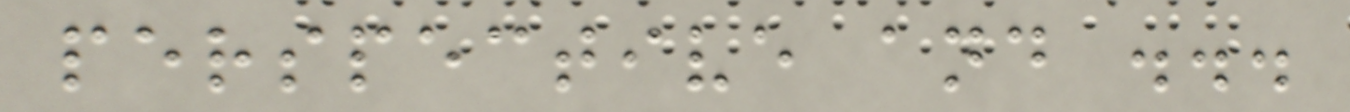perspective and ...
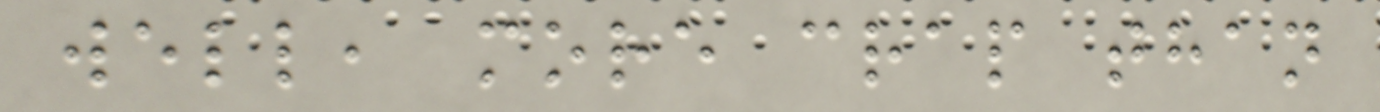well, more crap than
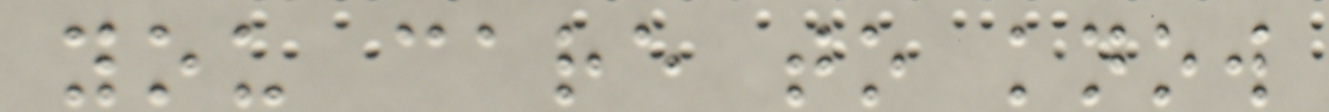you care to know
